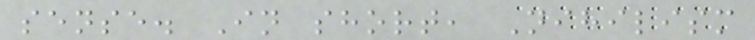sense. In short, Nihilism
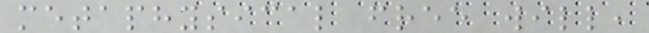metaphysical free will,
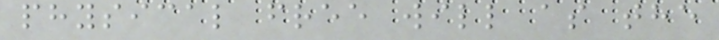physical free will as the
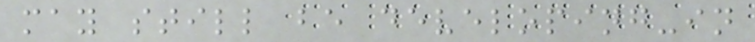may still be developing-in
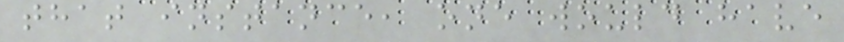that instance, one would have
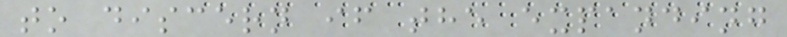to discern if the expanding
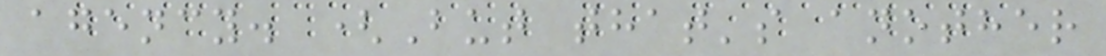agency. (But that's another
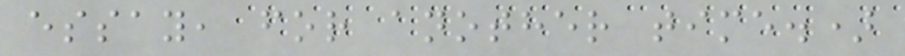essay, for another time.)
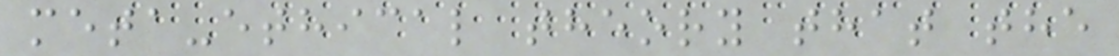meta-ethical theory that the
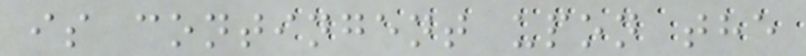is contingent upon the
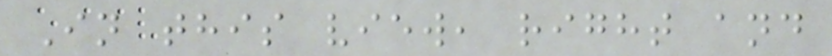In this view, right and
